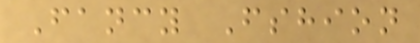Fancy Fshion
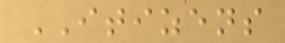ITIZENS
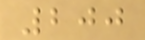200
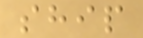ship
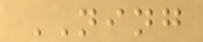NING
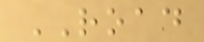ROAD
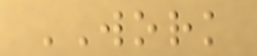WORK
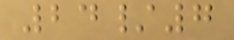24/7
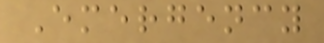Emergency
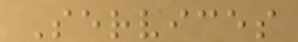Services
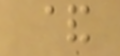&
